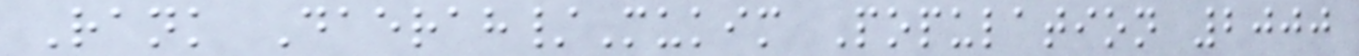Rank Daerah/Mukim Population 2000
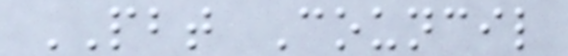PBT Council
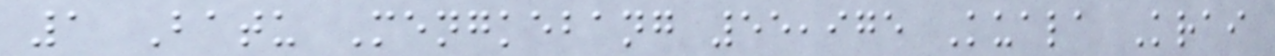1 Batu Mengkebang 55,975 Kuala Krai
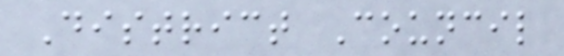District Council
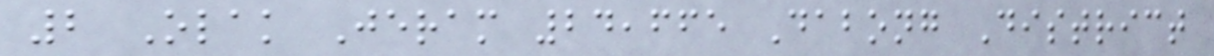2 Olak Jeram 24,665 Dabong District
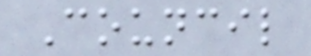Council
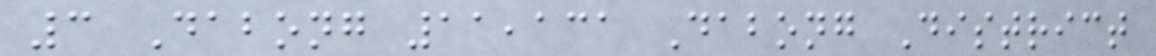3 Dabong 11,131 Dabong District
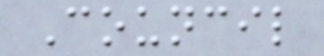Council
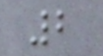2
